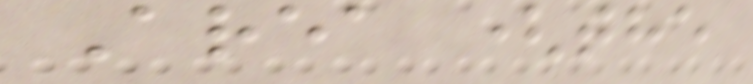Area (the
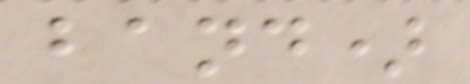band)
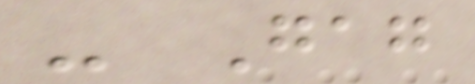- Gag
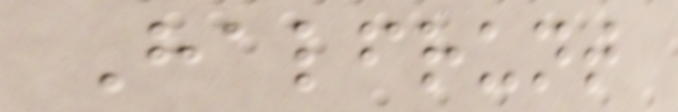Halfrunt
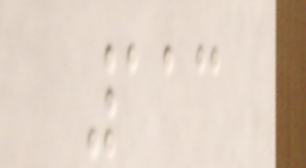113
